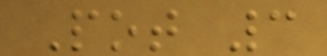Pot 3
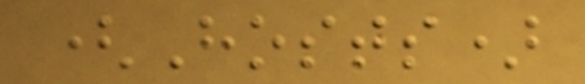(Hosts)
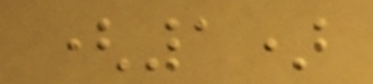(1)
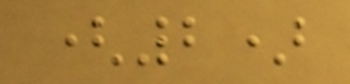(2)
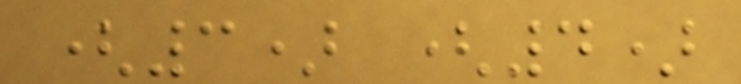(3) (4)
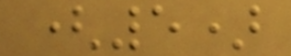(5)
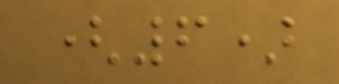(6)
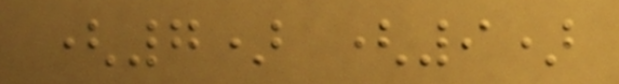(7) (9)
